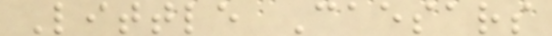Little Caesars
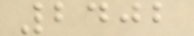2402
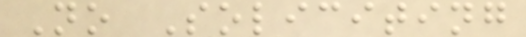No Soliciting
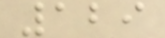129
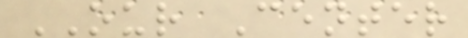OUR Center
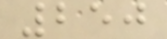250
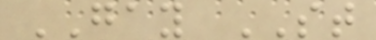GAY ST
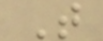T
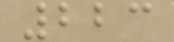223
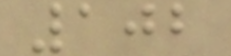102
